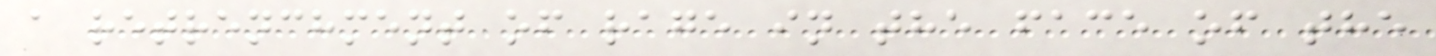a retrenchment of rage in the face of the
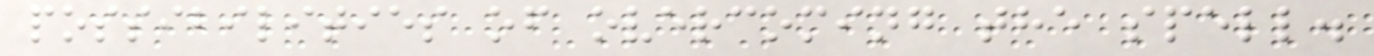possibilities of overcoming the spell.
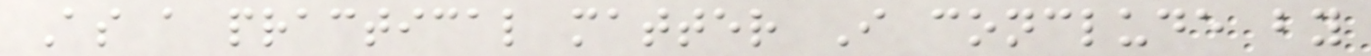As a practical matter I conclude by
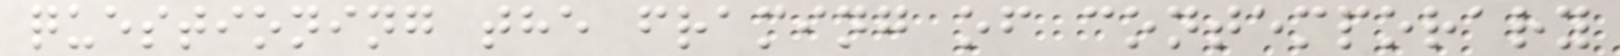questioning the framing of contemporary
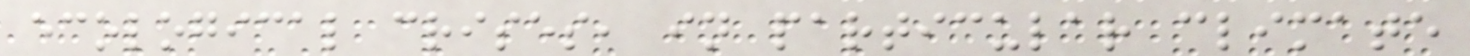ecological crises, in particular climate
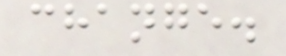change.
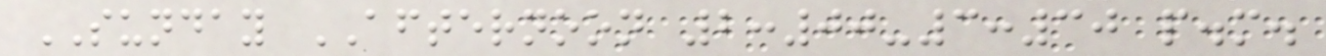SUNDAY AFTERNOON 2:00-3:30 p.m.
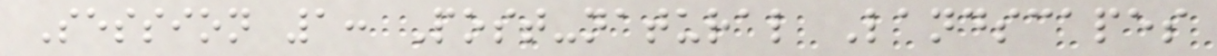Session 1: Post-natural Landscapes
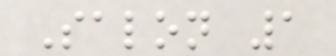Salon 1
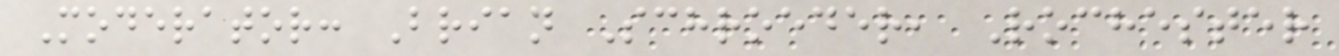Moderator: Brian Schroeder, Rochester
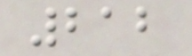212
